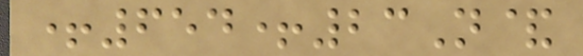+654+23N&
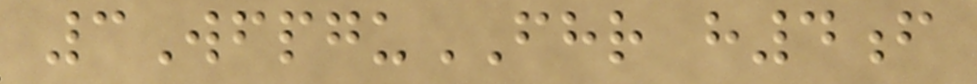3WfpguFHR h4f
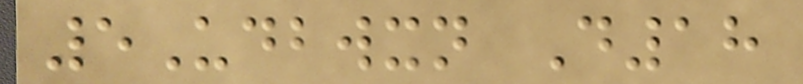5Udbwxn D18
